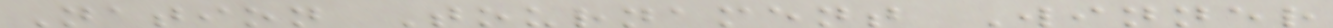Nation Tournament Winner
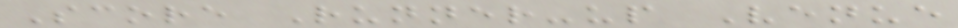Score Runner-up Venue
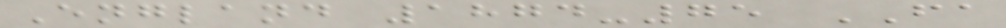England 1874-75 FA
